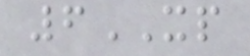6XP
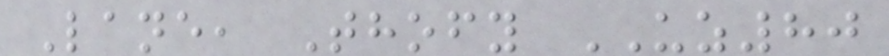Lane, Thofy UZ80
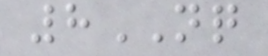8NQ
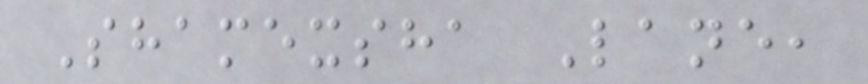Shamexsha Lane,
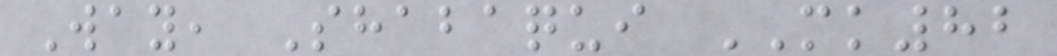Way, Shabaqui MK82
